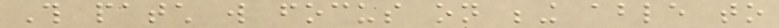This patch will focus on being able to
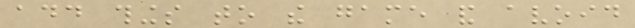add things to the game and avoid
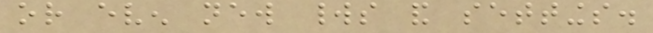or even new worlds and settings.
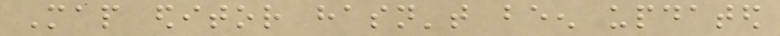Map editor hasn't been updated
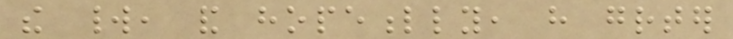the world, and hopefully, have greater
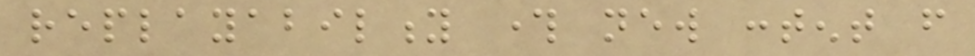replayability through new content from
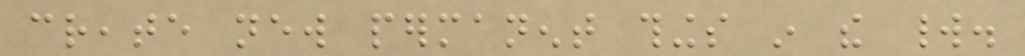create new permanent things in the world.
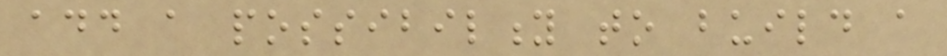add a possibility to build a
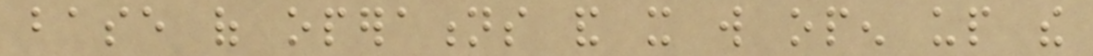base of operations and it will open up the
